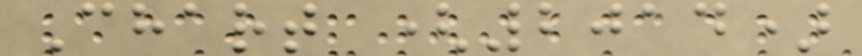Chart (2014)
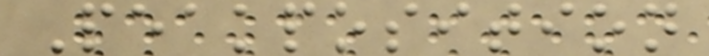Peakposition
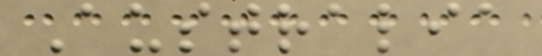Australia
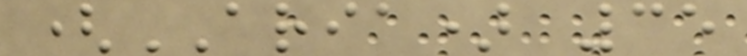(ARIA) 35
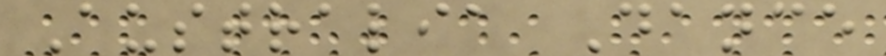Australia Dance
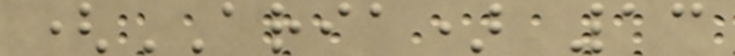(ARIA) 13
